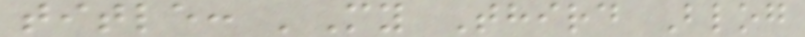title: 'My Third Blog
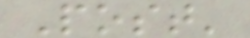Post'
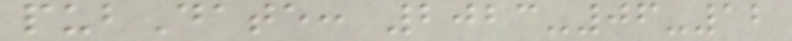pubDate: 2023-06-12
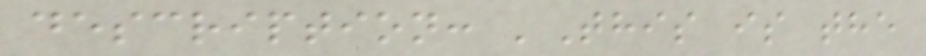description: 'This is the
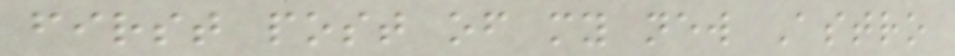first post of my new Astro
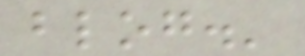blog.'
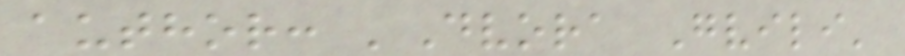author: 'Dvora Gvili'
